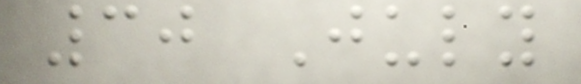30 July
